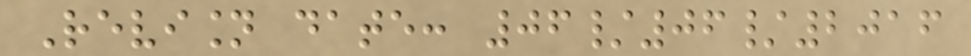Revision date: 06/06/2016
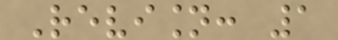Revision: 1
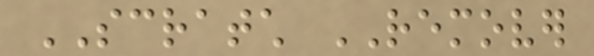SCRATCH REMOVER
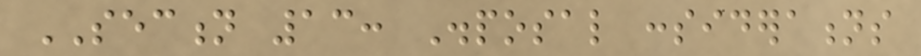SECTION 13: Disposal considerations
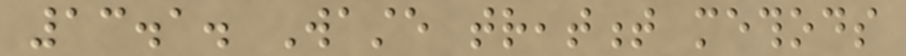13.1. Waste treatment methods
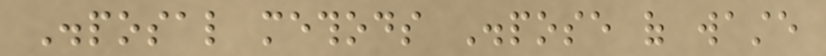Disposal methods Dispose of waste
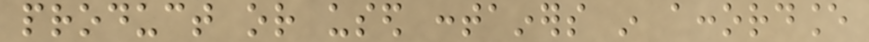product or used containers in accordance
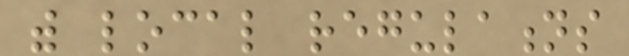with local regulations
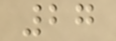27
